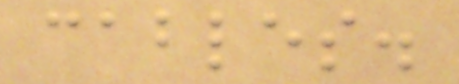cables.
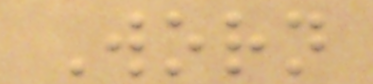Worn
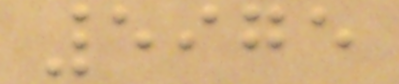5975
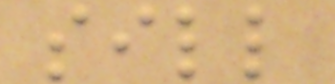sill
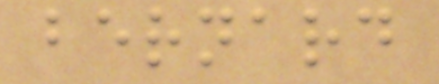bernard
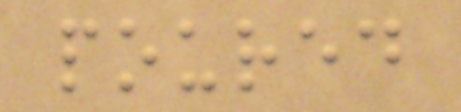poured
